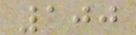100
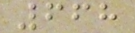668
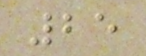25
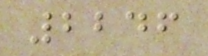2246
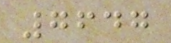7647
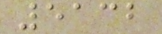5132
